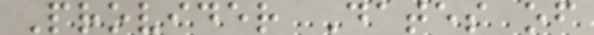Provider Dates of
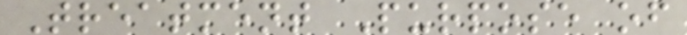Treatment Purpose of
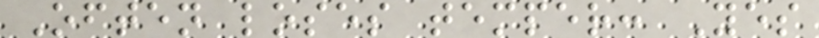Often loses temper: Yes
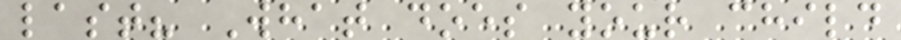last? What does your child
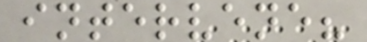intervene?
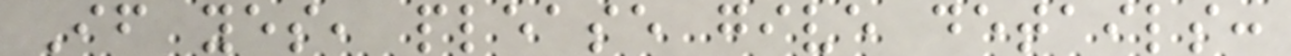If yes, please give details:
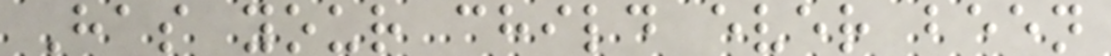Has your child ever been
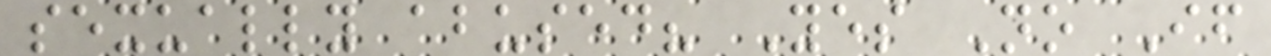sexually abused? Yes No If
